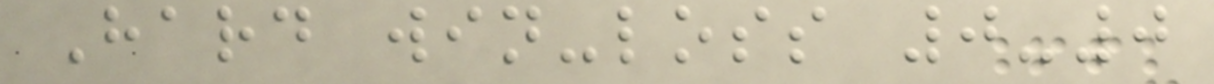Hard win-loss 0-0
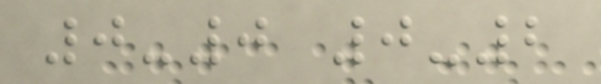0-0 0-2
